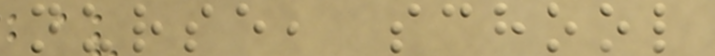nurse, school
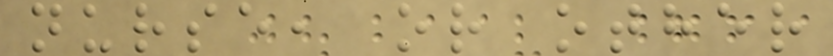nurse, or other
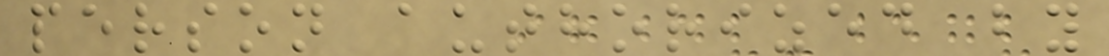person authorized by
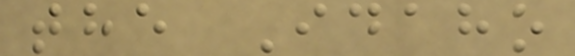the Idaho
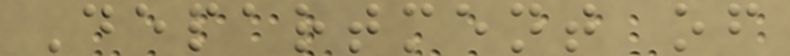Department of
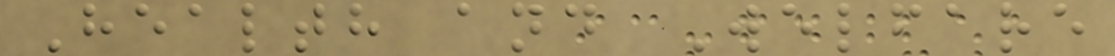Health and Welfare
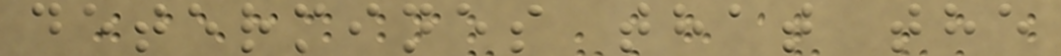determines that the
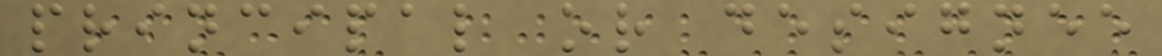principal or designee
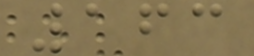163
